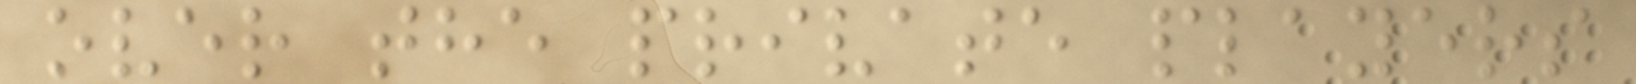over the private players
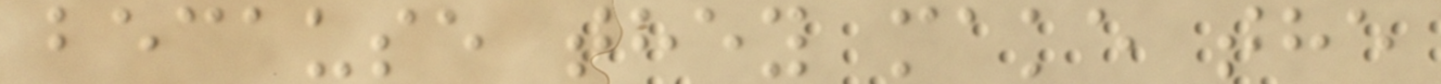because they make the
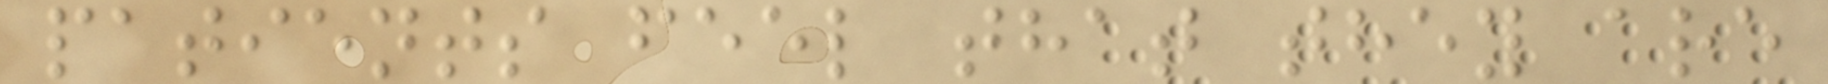patients feel that they are
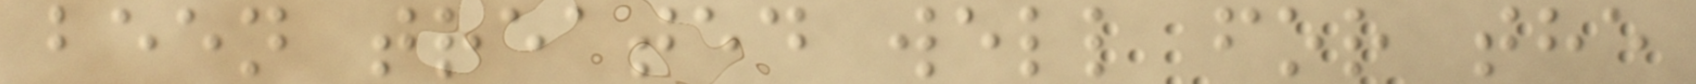been treated well for the
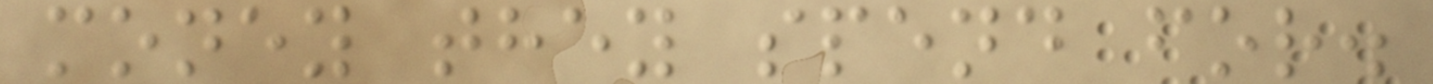money they spend for.
